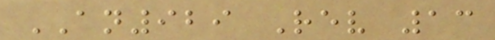AN929 Rev 13
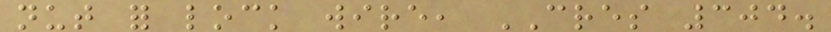nut for lock wire, CRES 304.
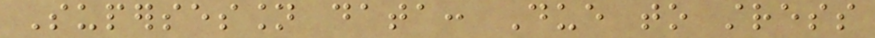Supersession data: Due to stress
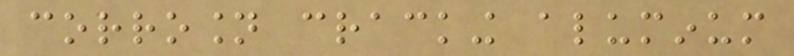corrosion cracking aluminum
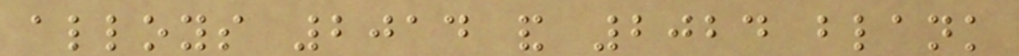alloys 2014 and 2024 blank
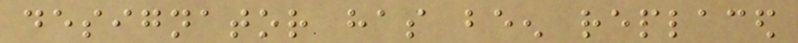designator has been replaced
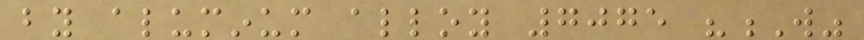by aluminum alloy 7075 "W"
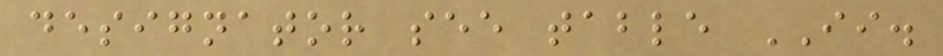designator see table II.
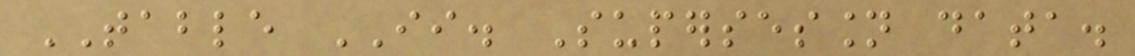TABLE II. Supersession data.
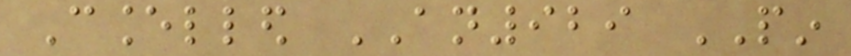Cancelled AN929 PIN
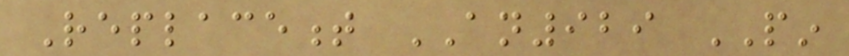Replacement AN929 PIN
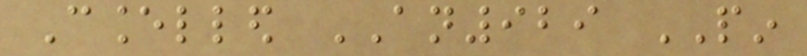Cancelled AN929 PIN
